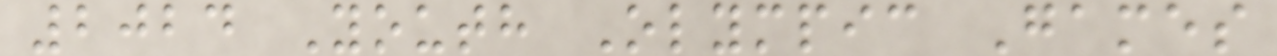2024 Youth Olympic Games
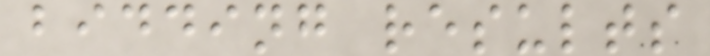bidding results
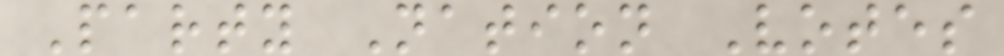Party Nation Votes
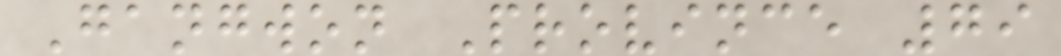Gangwon Province 79
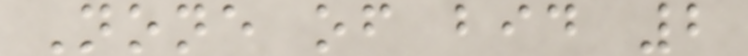None of bid 2
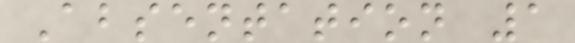Absentation 1
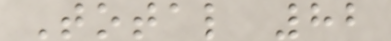Total 82
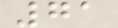71
